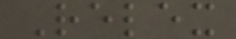Relex
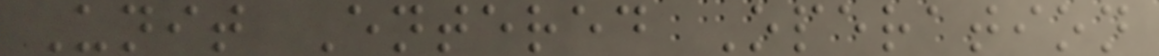Unit Entered Operation
